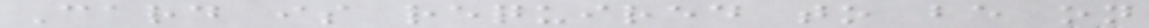Card is required to be on
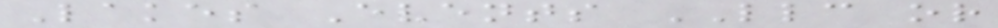Lakes Events LLC or
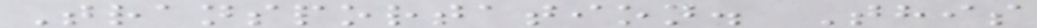Transportation. This
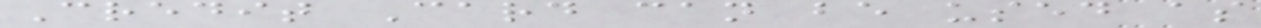Credit Card can be used as
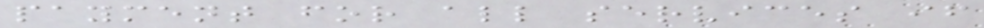payment for all services if
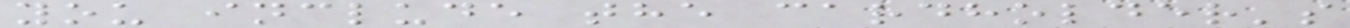you include the cardholder's
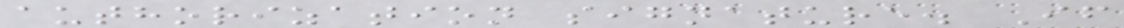authorization signature. If
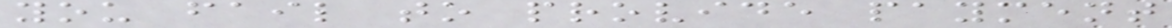you fail to provide payment
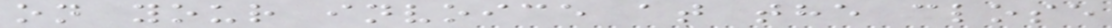on your invoice at the close
